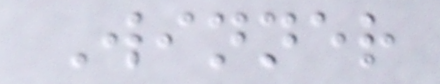Winner
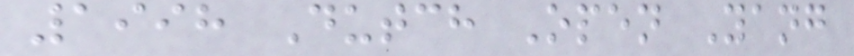1998 Dutch Open Yang
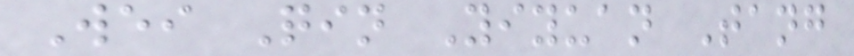Wei Qin Yiyuan Tang
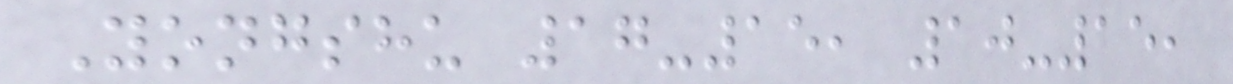Yongshu 17-15, 10-15,
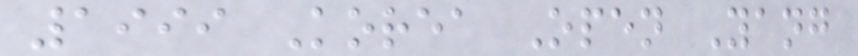1999 Korea Open Yang
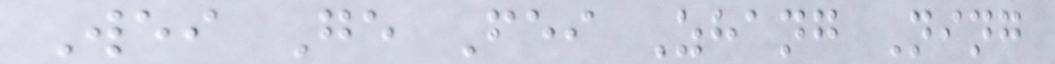Wei Ge Fei Zhang Ning
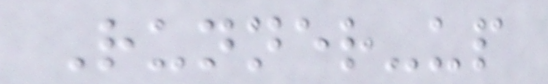Runner-up
